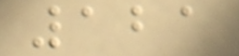121
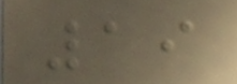19
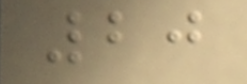20
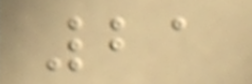21
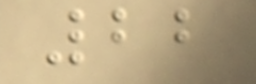22
